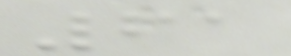61
